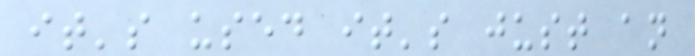it's used it's just an
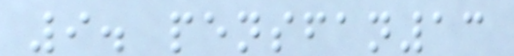9. pensfan13
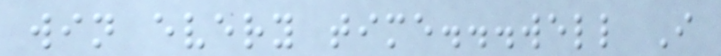win every time...well I
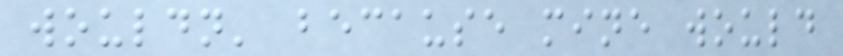wouldn' because mine would
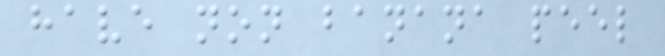have non banana peel
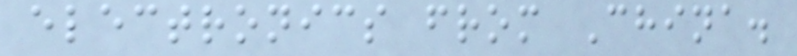electronics from China.
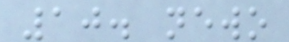10. newo
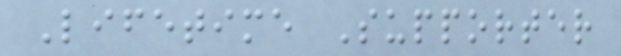Lifetime Supporter
